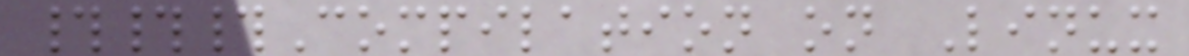###Compilation on Linux
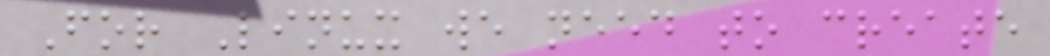For Linux we need to create
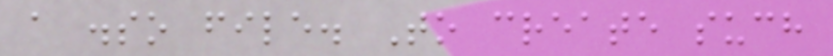a .so file. To create such
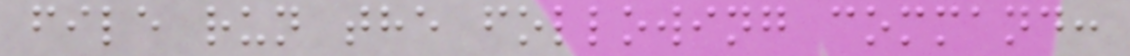file run the following command:
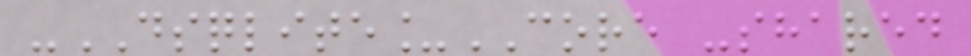-DSQLITE_CORE -shared
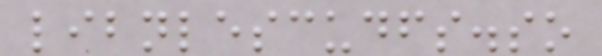libnlescudfs.so
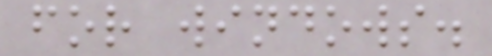for windows.
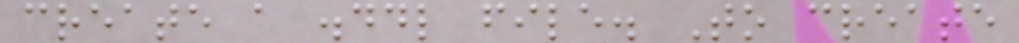create a .ddl file. To create
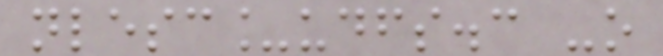nlesc_udfs.c -o
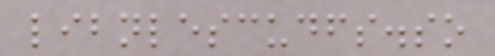libnlescudfs.so
